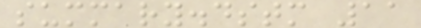summary.dstm 11
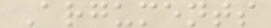Arguments
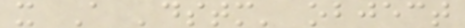x A 'dstm' object
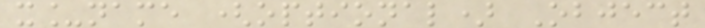x_name (optional) Object
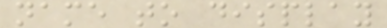name to display
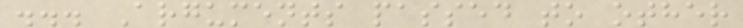... Arguments passed to other
